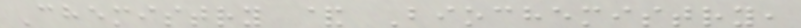Chemistry & Biochemistry,
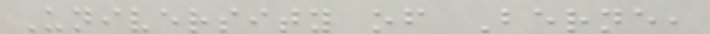University of Berne,
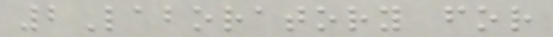2Laboratory for
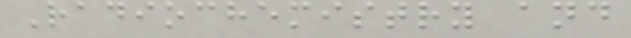Radiochemistry and
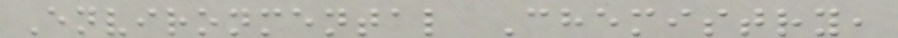Environmental Chemistry,
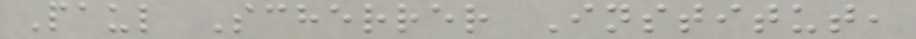Paul Scherrer Institut,
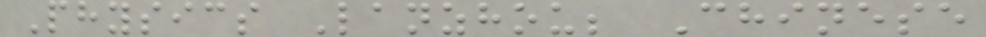Physics Lanzhou; Chinese
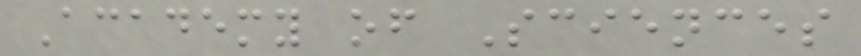Academy of Sciences
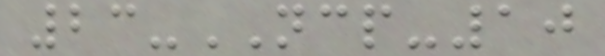23-NCP-10
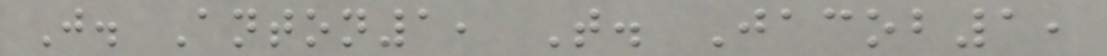J. Anton1, T. Jacob1,
